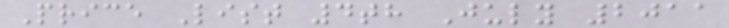Price List 4th July 2011
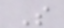S
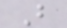B
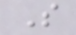S
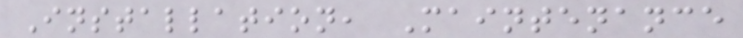Installation, Maintenance
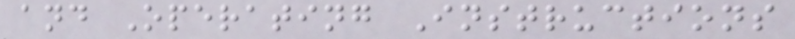and Operating Instructions
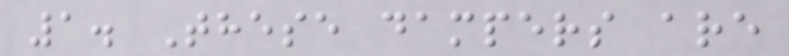1. These dampers are
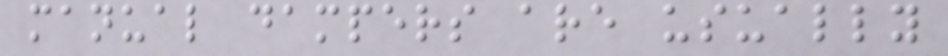manual dampers are usually
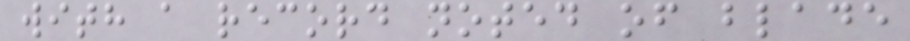with a record noted of blade
